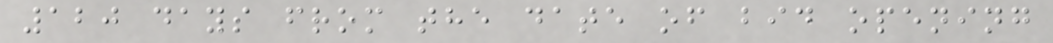120 days from the date of bid opening
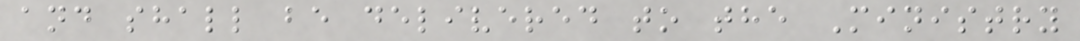and shall be delivered to the Ministry
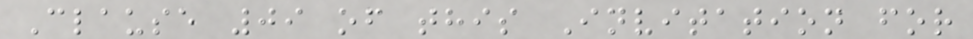Clause 09 of this Invitation for
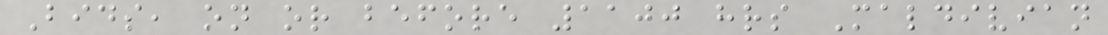Bids, on or before 1100 hrs Maldivian
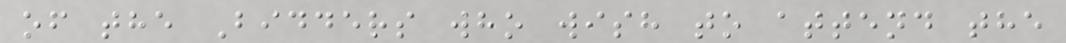of the Bidders who wish to attend the
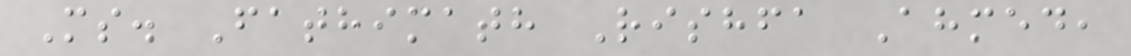Ms. Fathimath Rishfa Ahmed,
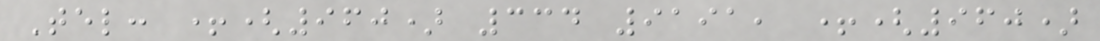Tel: +(960) 334 9191, +(960)
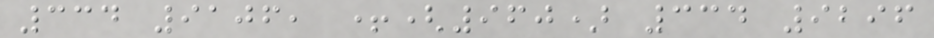334 9106, +(960) 334 9296
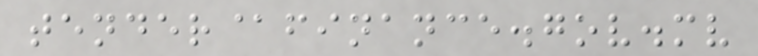tender@finance.gov.mv
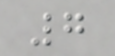7
